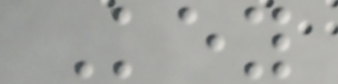Key
